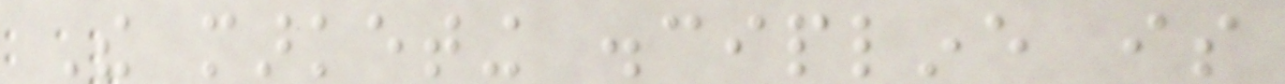The marketing discipline is
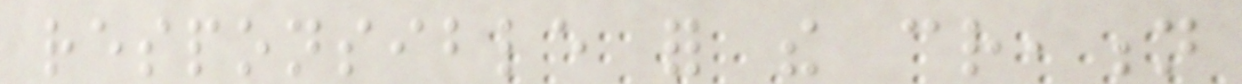responsible for the creation
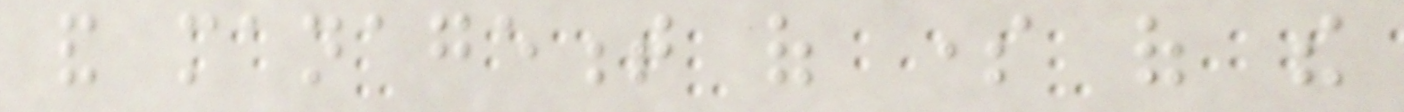and management of some of the
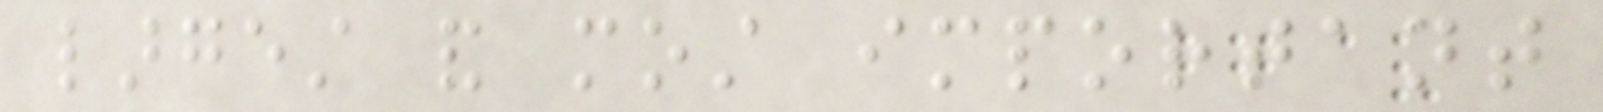largest and most important
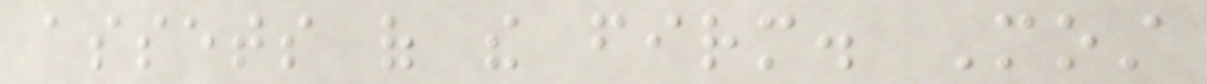assets of the firm. Most
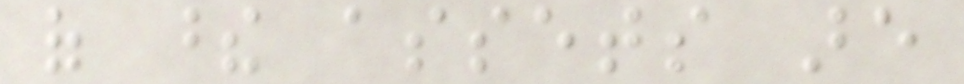of these assets are
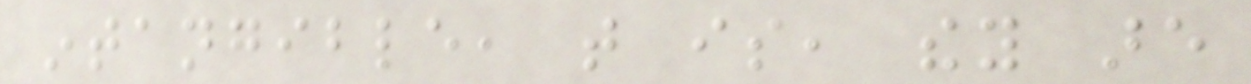intangible, that is, they are
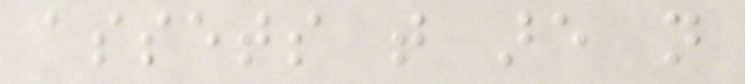assets that are not
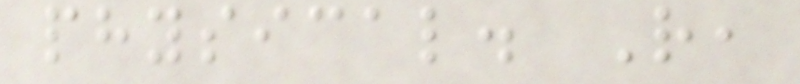physical. Rather,
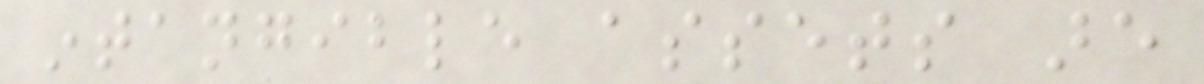intangible assets are
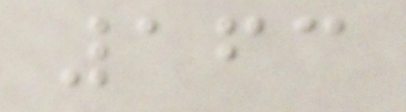163
